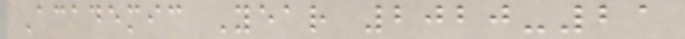Academic Year 2020-21
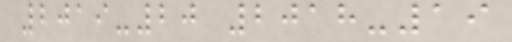2019-20 2018-19
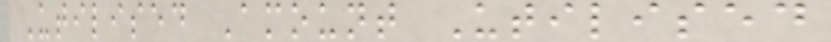Utilised Amount Utilised
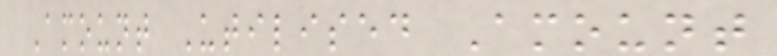Amount Utilised Amount
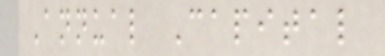Annual Capital
